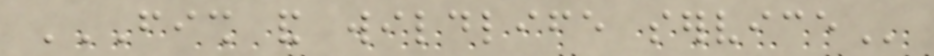FISH AND WILDLIFE SERVICE
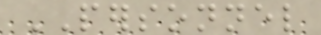PERSONNEL
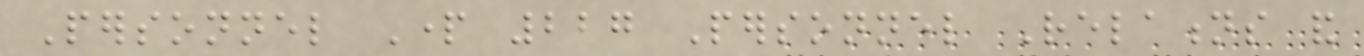Personnel Part 227 Personnel Relations and
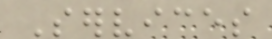Services
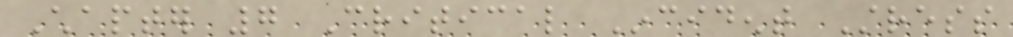Chapter 7 Critical Incident Stress
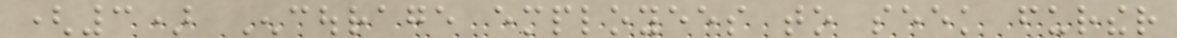(3) Encourage employees to seek further
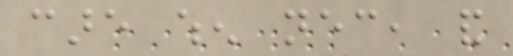care when necessary, and
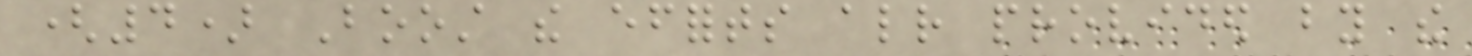(4) Boost the efforts already provided by the
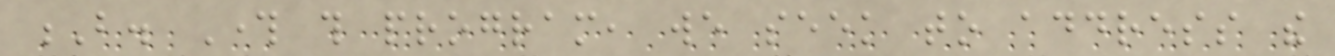B. Through this program, we seek to address the
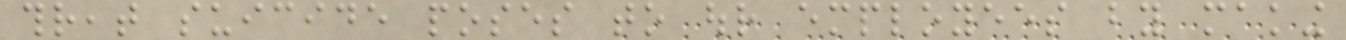threat suicide poses to our employees by making
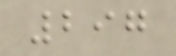297
